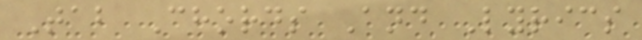Tab Chords And Lyrics
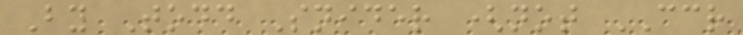By Todd Snider (not CCR
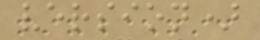version)
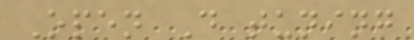Open D tuning
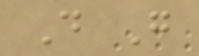D G
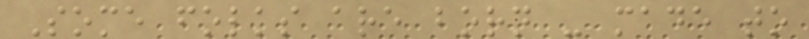Some folks are born - made to
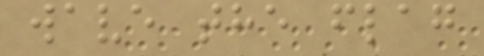wave the flag
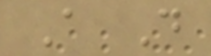A D
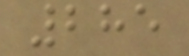285
